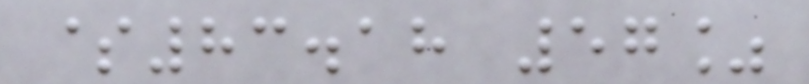$83.18 57%
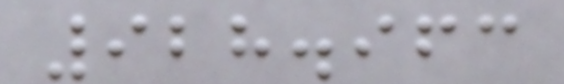928.963
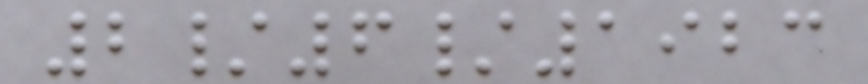2/6/1923
